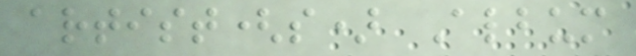artist(s) Album
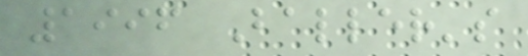1996 Baller's
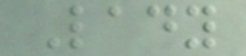Lady
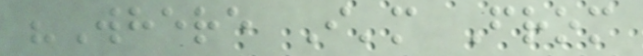"Where I'm From
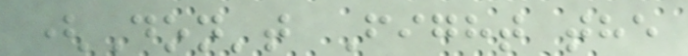(Don't Fight the
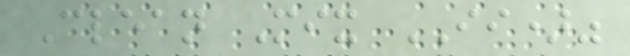Clean Mix II)"
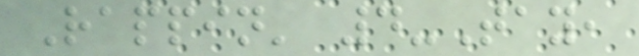Rappin' 4-Tay,
